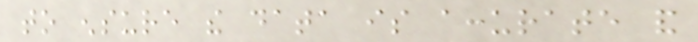to ensure the data is accurate and
